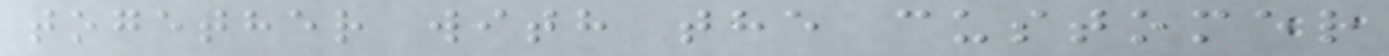together with the customer
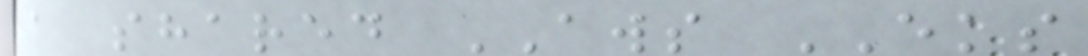a shared AWS EKS
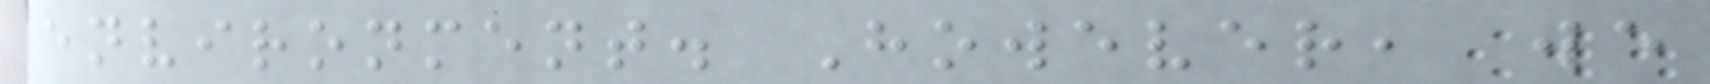environment. However, we
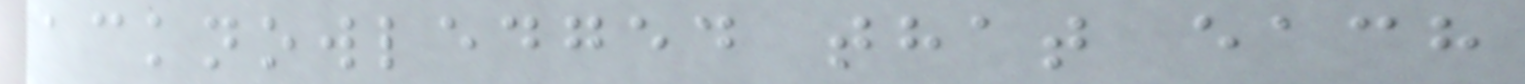acknowledged that each
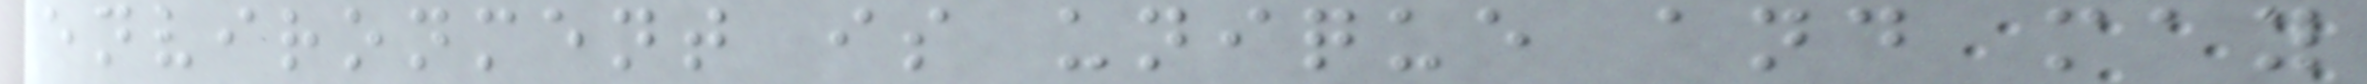environment is unique and may
